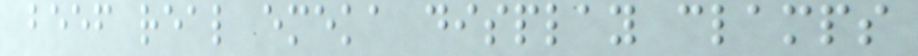beef real emeka display clamps
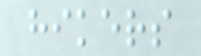hikers
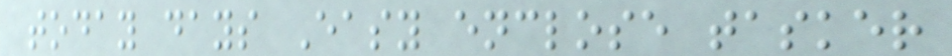today days Easy enclose tasker
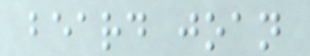beard joan
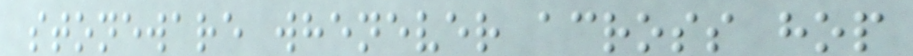stoneware whenever across hop
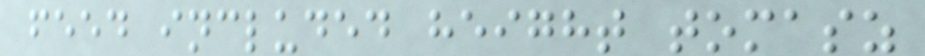feed included height tomasz
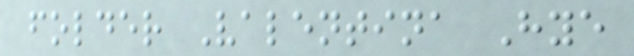folder Valentina Hye
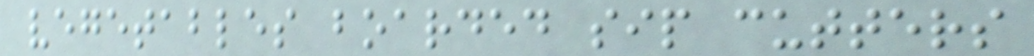vegetables boarded sip cutters
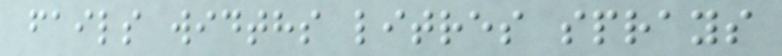fails widths litres sprays
